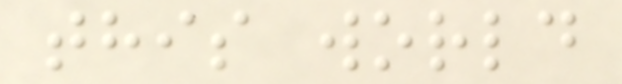this world
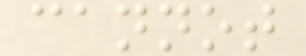cannot
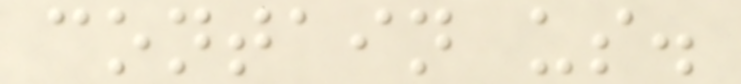contain us.
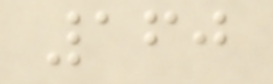160
